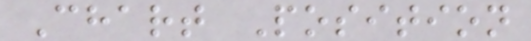Chart Position
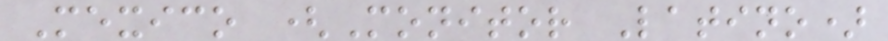Mexico (Monitor Latino)
